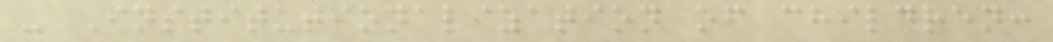- Institutionalization of children:
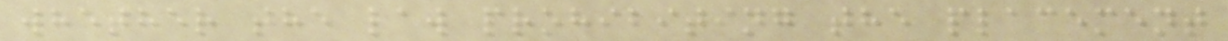whether the law prohibiting the placement
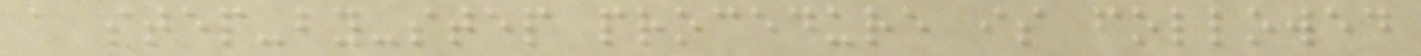a step-by-step procedure is followed
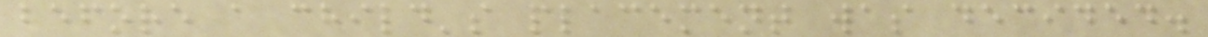before a child's placement was decided.
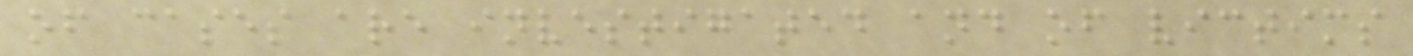of cases are investigated and of victims
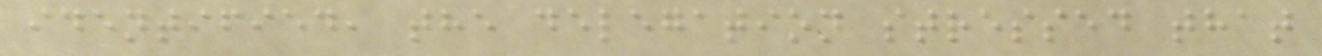identified, the delegation stressed that
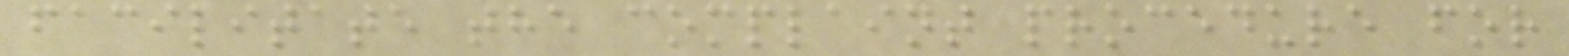facilitate the complaint procedure for
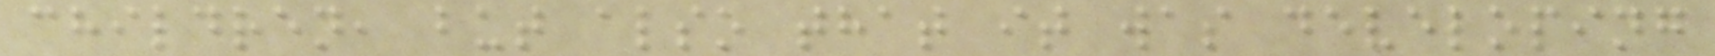children, but also that it was developing
